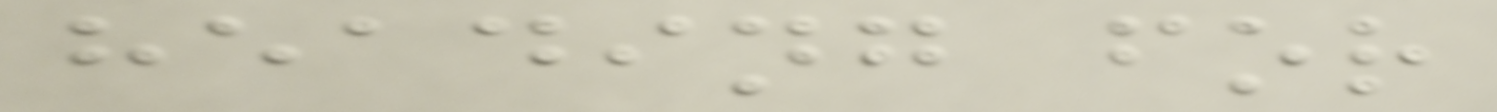heading for
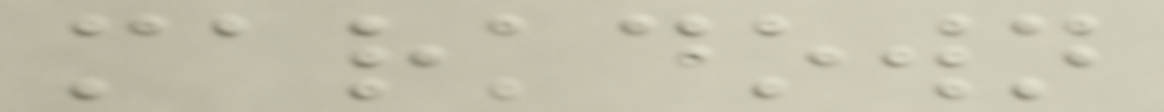markdown
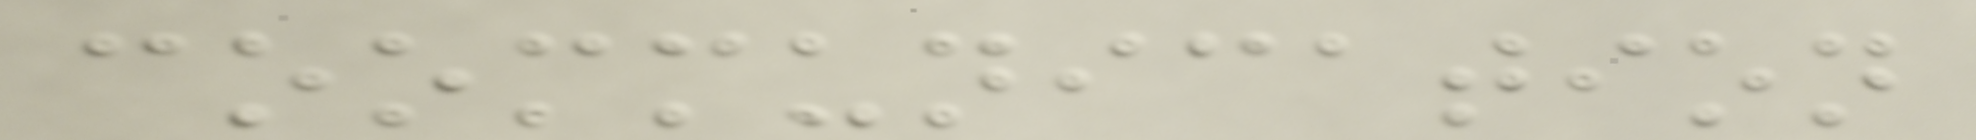coommunication
